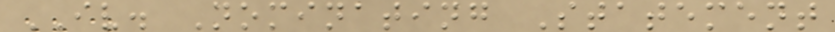IV. Nominating Statement
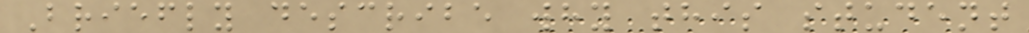Briefly describe why this student
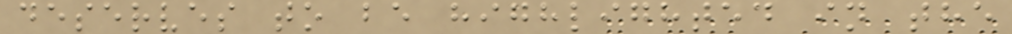deserves to be highlighted in the
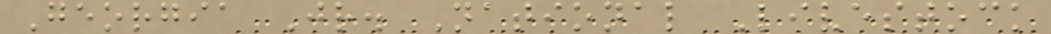Georgia Jr. National Livestock
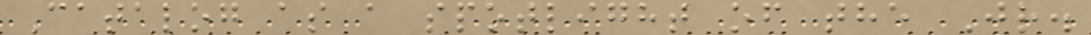Catalog as a spotlight of the Jr.
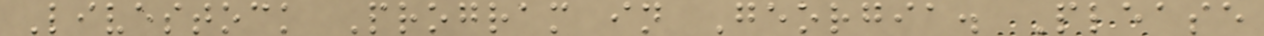Livestock Program in Georgia. Please
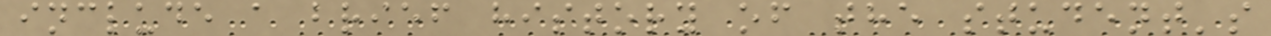include a brief history of the student's
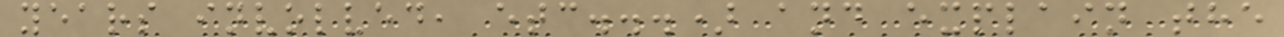years involved, etc...) and explain the
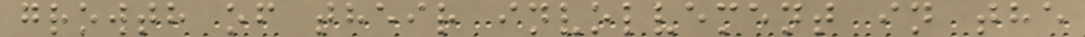growth of their involvement in the
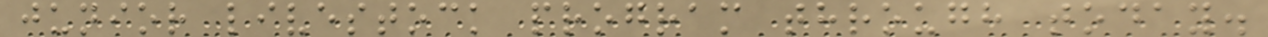junior livestock program through today.
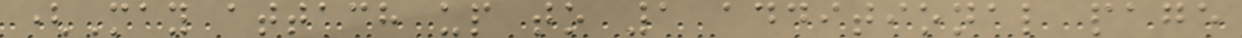(May attach up to 1 additional page
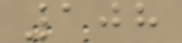108
